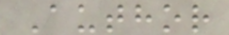Author
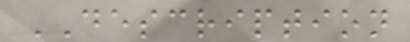DESCRIPTION
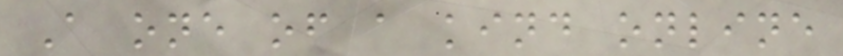A one of a kind online
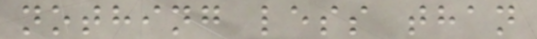nothing less than
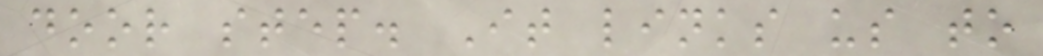door step. It links us to
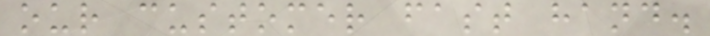our customer fast hand.
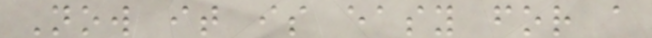Now it is easy for a
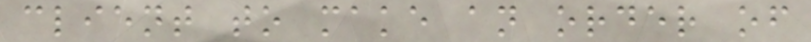client to make an order of
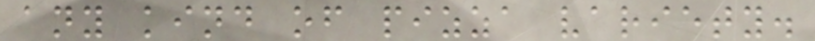any kind of pizza variety.
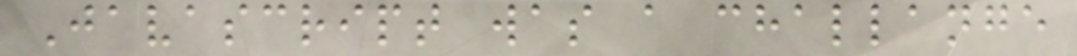Javascript was a challange
